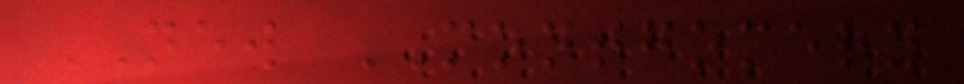NEW MONTGOMERY
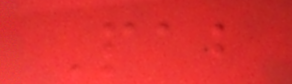Pab
